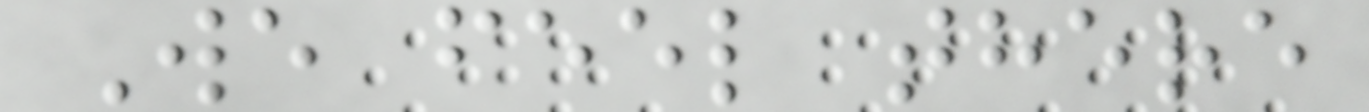We feel there
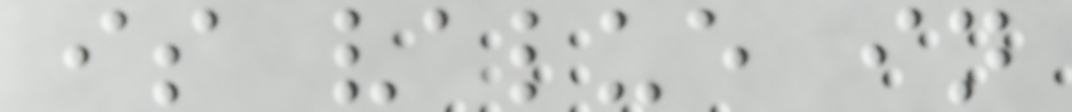is value in
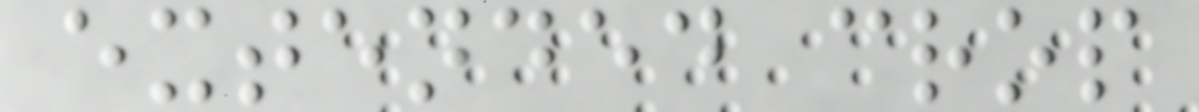extended crop
